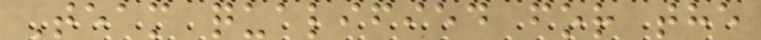Team qualified for the
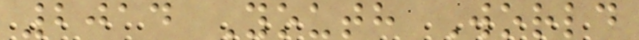2014 Youth World
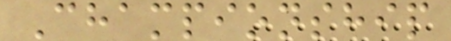Championship
